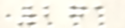271
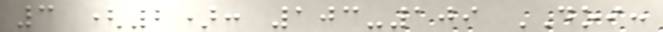3 (2): 103-109 DOI:
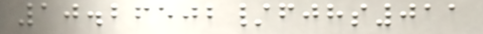10.26502/fjhs011
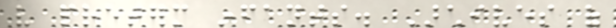very preterm infants. Archives of
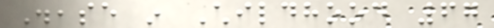Disease in Childhood 67
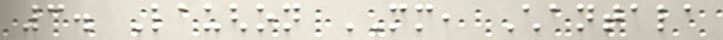3. Laughon MM, Chantala
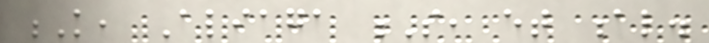K, Aliaga S, et al.
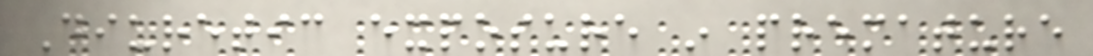Diuretic exposure in premature
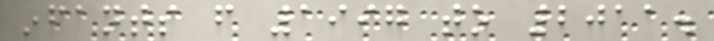infants from 1997 to 2011.
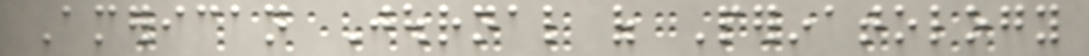American Journal of Perinatology
